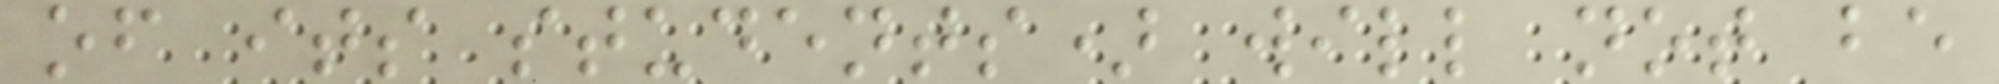of its students) will not be
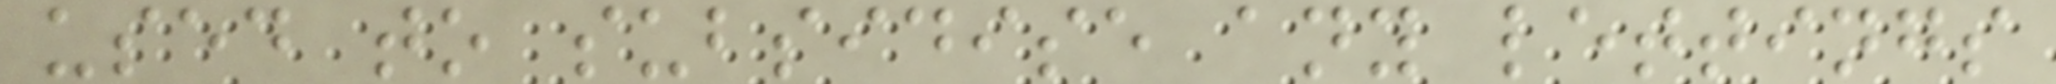used to subsidise any lettings
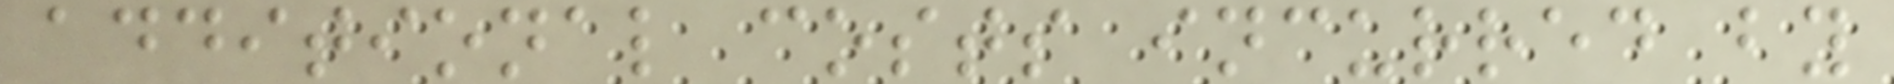additional costs incurred by
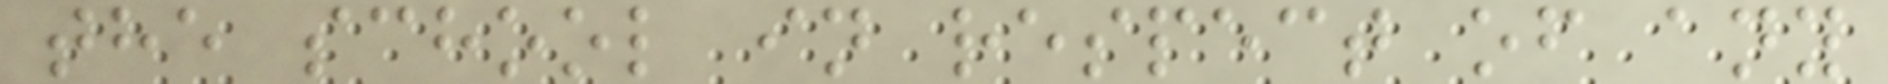the school in respect of any
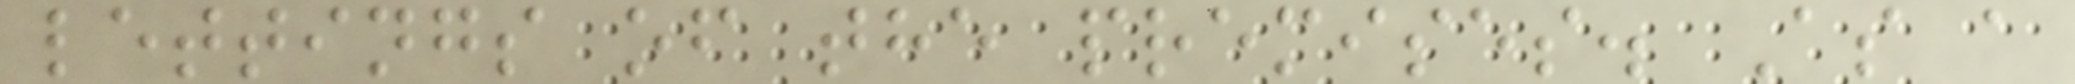lettings of the premises. As a
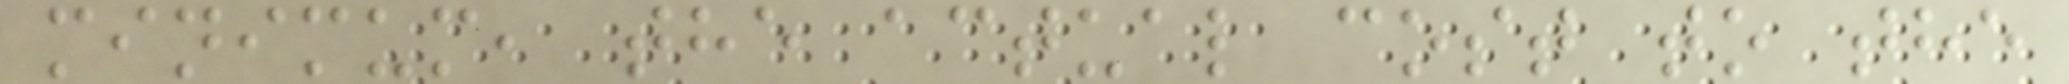minimum, the actual cost to the
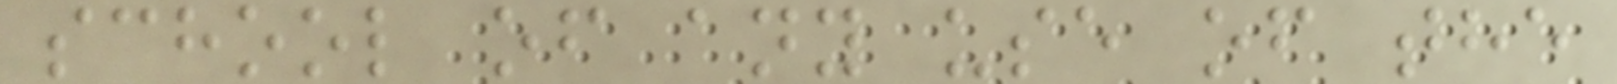school of any use of the
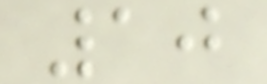10
